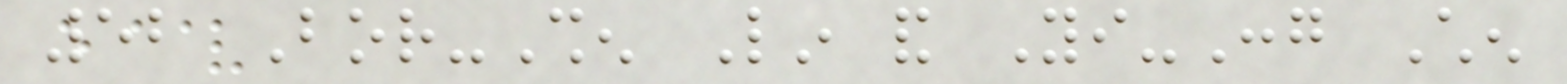52 Bor-Shen Lin and Yi-Cong Chen
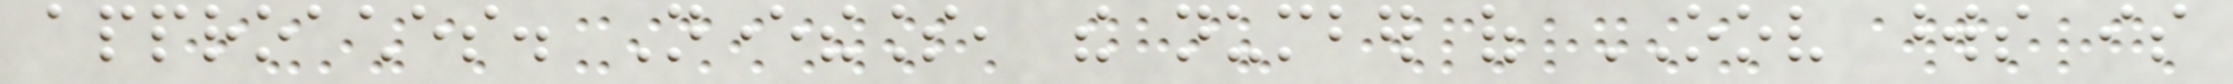approaches. Nevertheless, the number of OOV words is
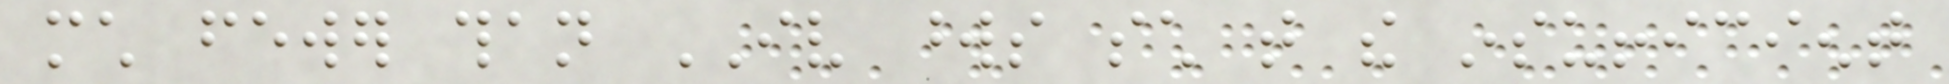much fewer than IV words such that the insufficient
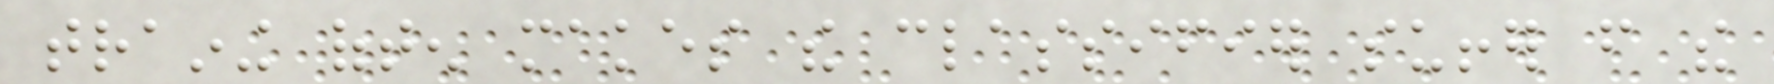training often makes the classifier suffer from the
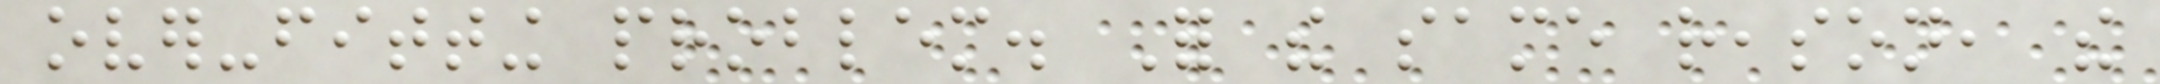over-fitting problem. For the same reason, the
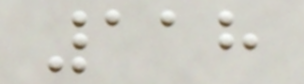118
